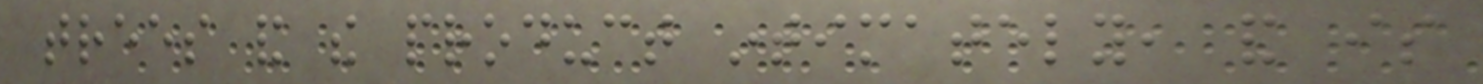trees and the product intimately, and is
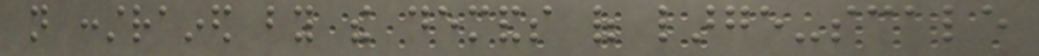not constrained by the demands of large-scale
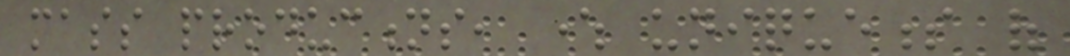mass productions, where uniqueness of
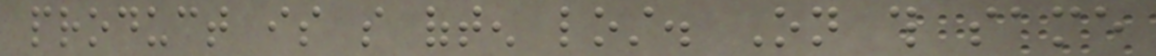product is so often lost. On this same
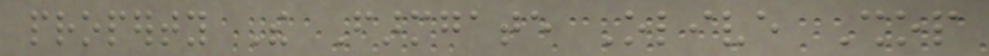property The Farmgate Olive Shop
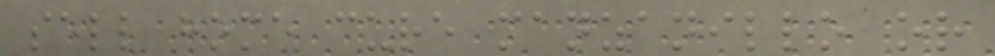sell home cure manzanillo or
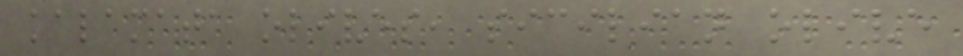kalamata olives, sicilian olive
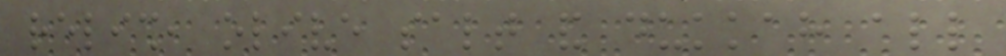relish, olive salt and dukkah all
